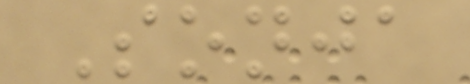Sonja
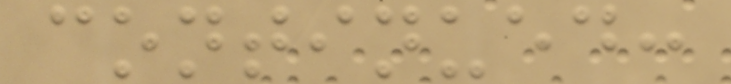continued:
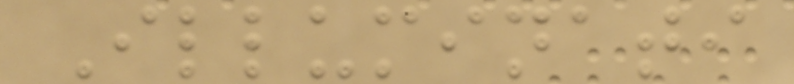Illuminati
